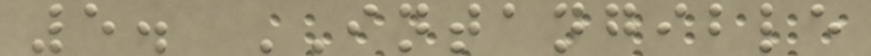5. INTANGIBLE
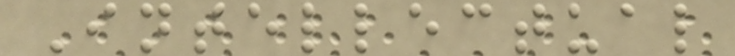Intellectual
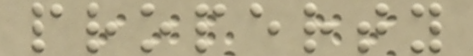property
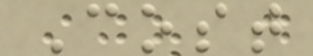Cost
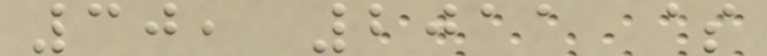30, 2011 $
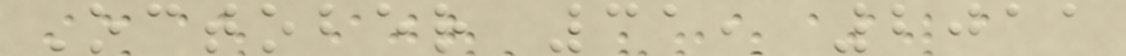October 31, 2011
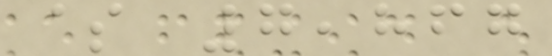$ 7,867
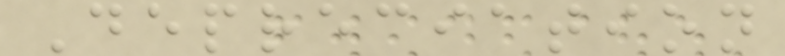Depreciation
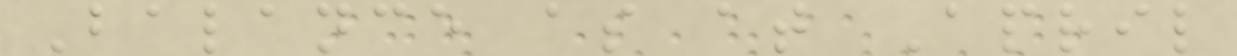Balance as at April
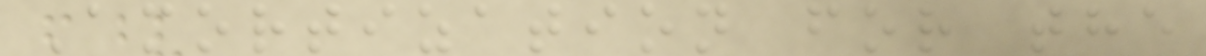Amortization for the
